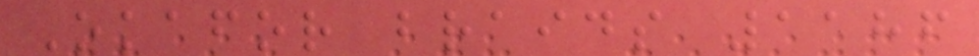Okafor braids 1186
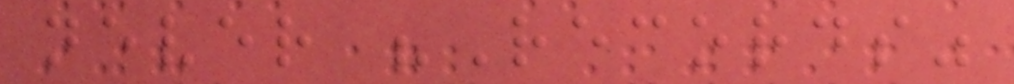never "Records"
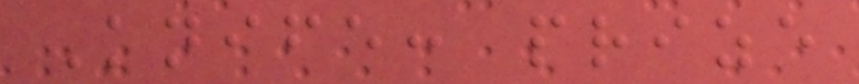Knife: prize
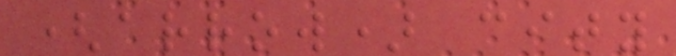(arrow) city
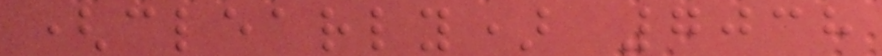(clearly) 7038
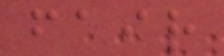fair
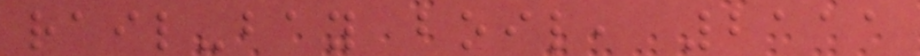rail-bay boil, 2111
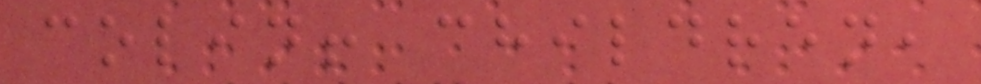colin! children,
